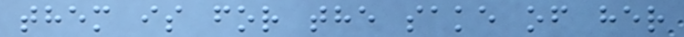them is for the sake of her
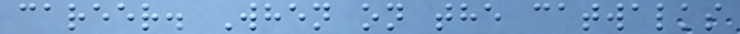career. When on the catwalks
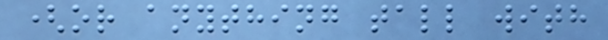(or anything tall with
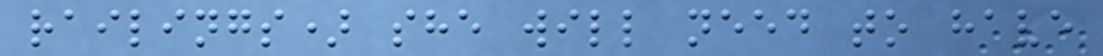railings) she will need to have
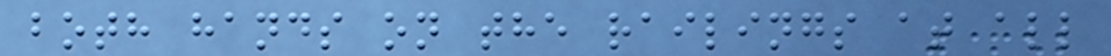both hands on the railings at all
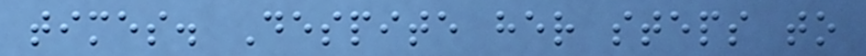times. Despite her steps to
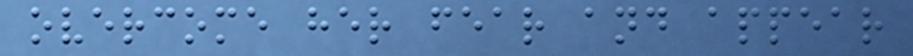overcome her fear and appear
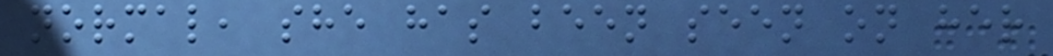normal, she has been seen on her
